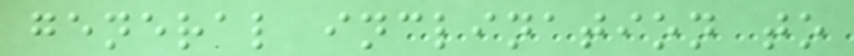general inclination to
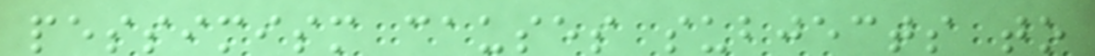pessimism causes subjects to
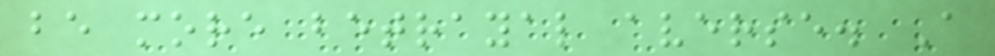be more betrayal averse. A
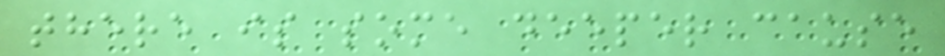there is some deeper cause
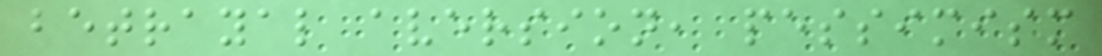betrayal aversion, pessimism
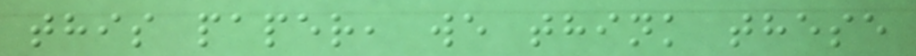this paper, we think these
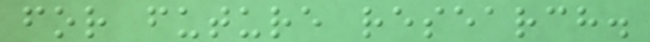for future research.
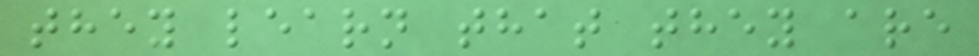they learn that they are
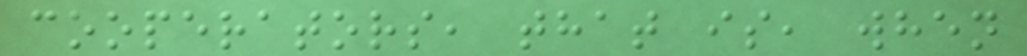cooperators, that is, when
